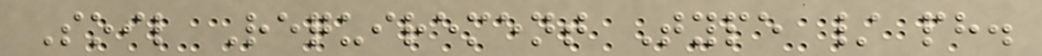Soil Requirement Type / ph.
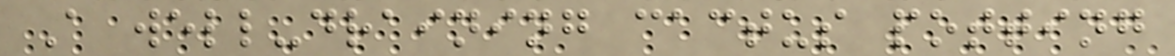A well-draining cactus potting
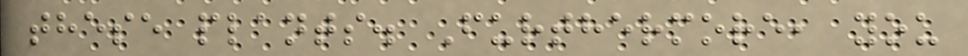these plants. Furthermore, you
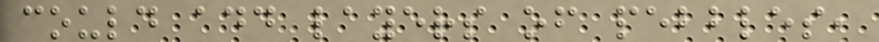could add layers of pebbles,
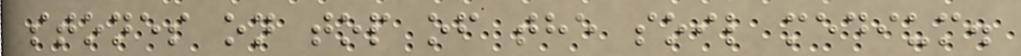stones on top of the soil medium.
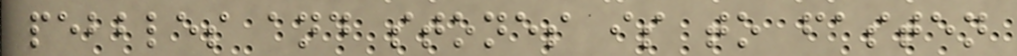pebbles and stones is to fasten
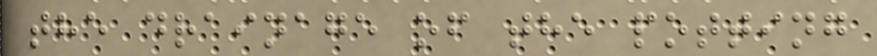the drainage of the potting
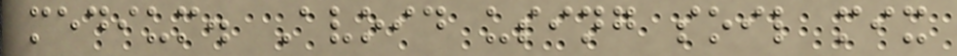medium. Avoid using soil mix
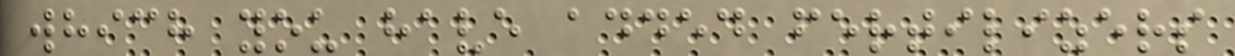which you have added fertilizers
